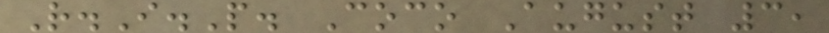R.I.P. Coco August 3,
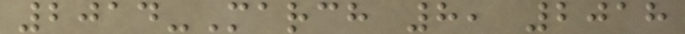2014-March 8, 2018
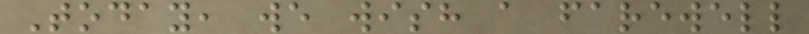Today, we wish a farewell
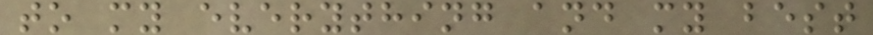to my everything and my best
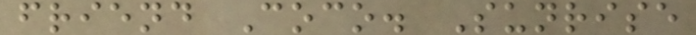friend Coco. Sunrise
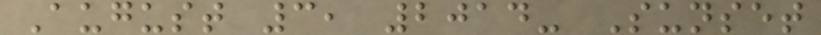August 3, 2014- Sunset
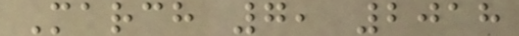March 7, 2018
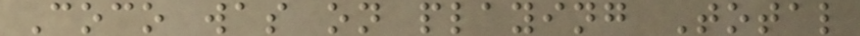Coco was on playing Total
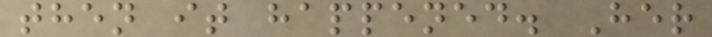then it happened. Her
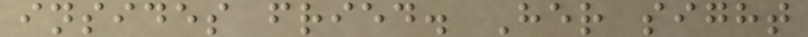insides fried. Her sight
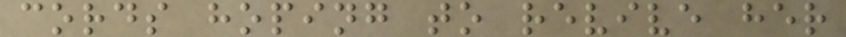cords hoping to revive her
